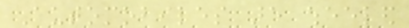Automobiles are wheeled
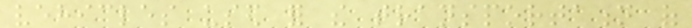vehicles used for the transportation of
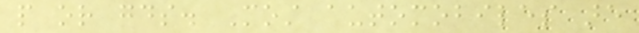people or goods. Most automobiles are
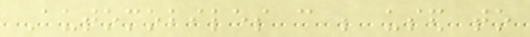Automobiles can be used to
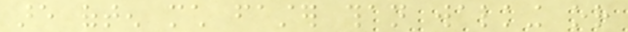are often much faster than walking or
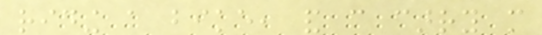riding a bike, and can carry more
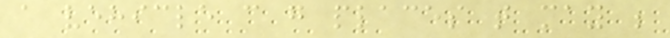a vehicle can go places that may be
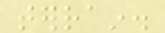terrain.
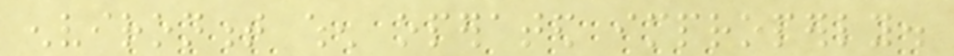environment when operated improperly.
